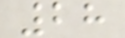28
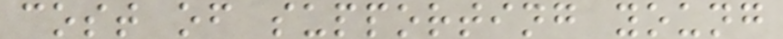cost of supporting young
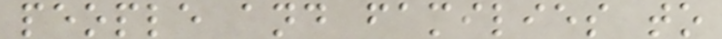people and families to
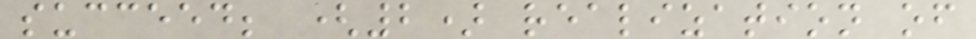succeed; (2) realization of
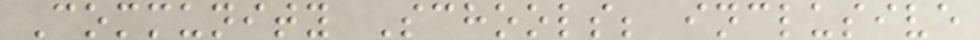Community Schools; inclusive
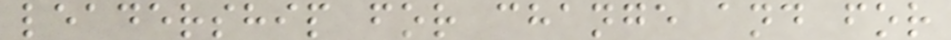leadership for change and for
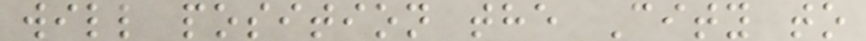will position the City to
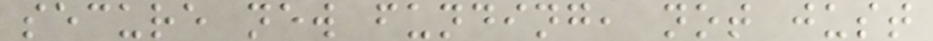secure new funding, not just
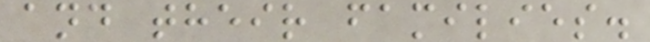and their families.
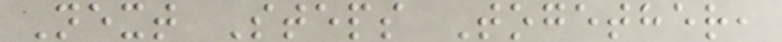Next Steps Together,
